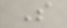S
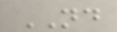ND
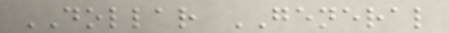DOLLAR GENERAL
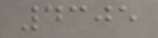4305
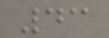43
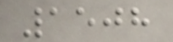1508
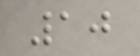10
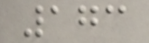173
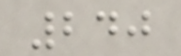240
